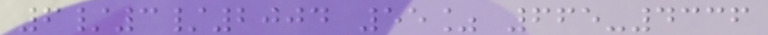6/3/2004 55% 665-4336
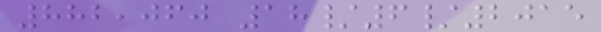882,060 18/6/2015
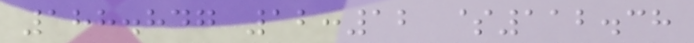188.847 12:12 $112.38
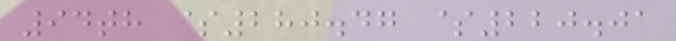94th $280.47 $220.01
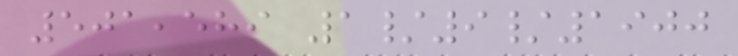501,589 1/9/1900
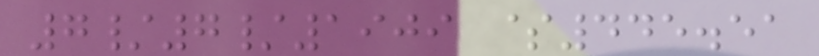7/7/1909 $445.51
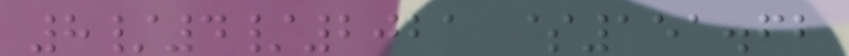8/4/2021 $151.62
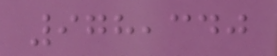978,340
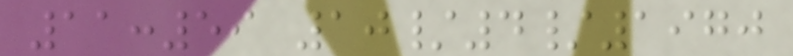11:59 10/4/1970
